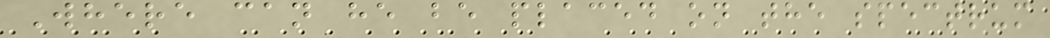Where can he be placed on the spectrum
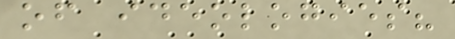of ideologies?
